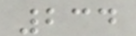234
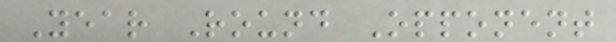Year Round Opponent
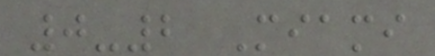0-2 Miami
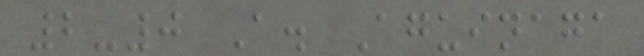2-0 A. Aguinaga
